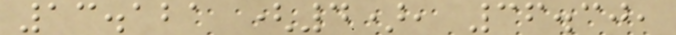13.121 (4), 36.30,
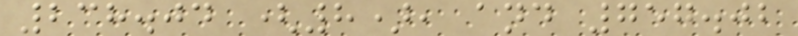238.04 (8), and 757.02
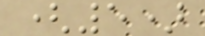(5)
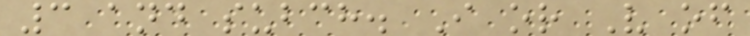3 and subch. I or V of
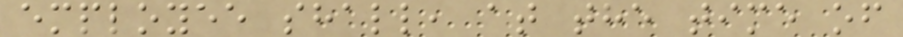employee shall, at the time of
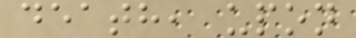death, upon
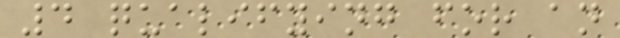4 qualifying for an
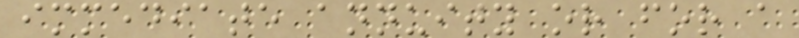immediate annuity or for a
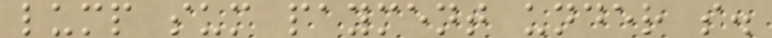lump sum payment under s.
